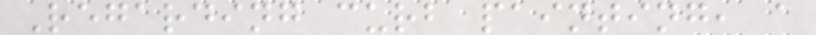Regarding curb painting, a
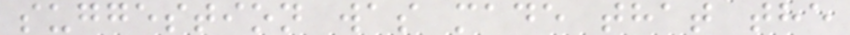suggestion was made that the
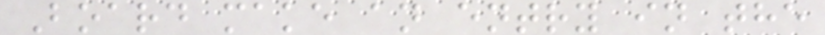Board make an entry in the
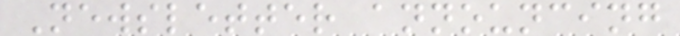Newsletter announcing
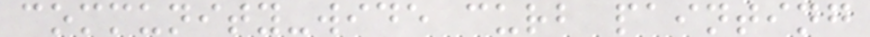community-wide curb painting
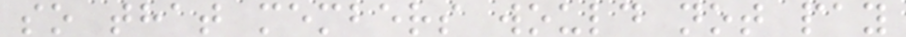so that members would not pay
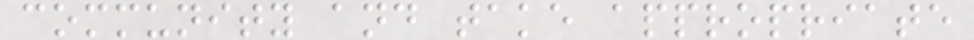community and take appropriate
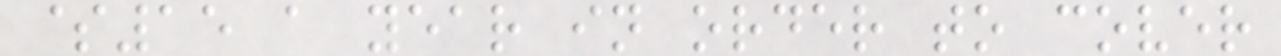$15 a year in order to cover
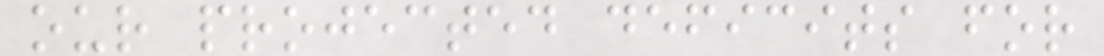our projected deficits for
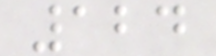124
